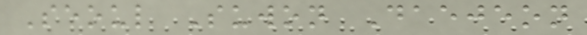Seoul Suwon Daejeon
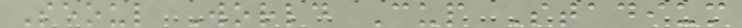Seoul World Cup Stadium
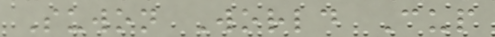Suwon World Cup
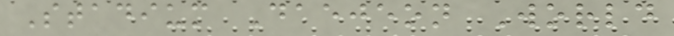Stadium Daejeon World
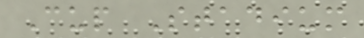Cup Stadium
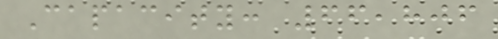Capacity: 66,806
